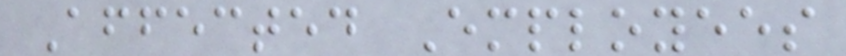Affected Employees
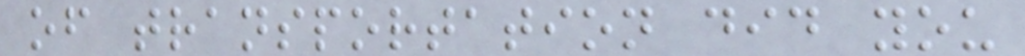of transportation did you
